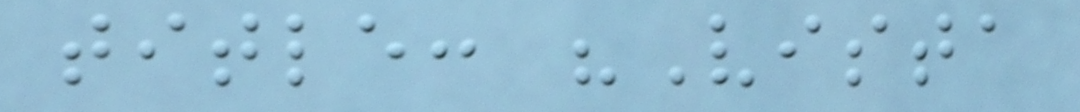title: "Vista
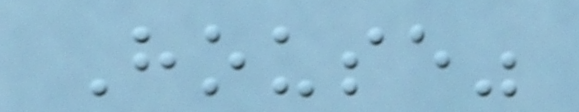House"
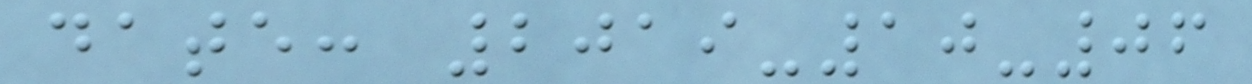date: 2019-10-06
